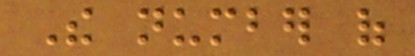The number of
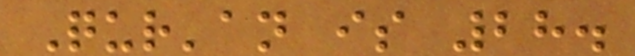Qur'an is 28.
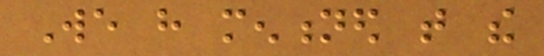We have mentioned that the
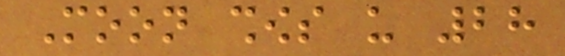Moon shows us 28
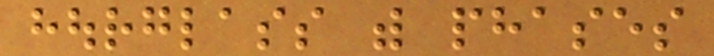hourglass with phases
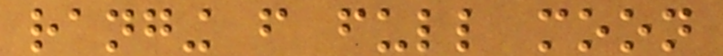ranging from full moon
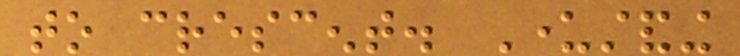to crescent. Understanding
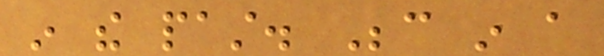in the past. Because in a
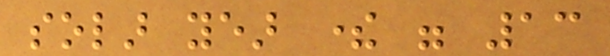solar year there were 13
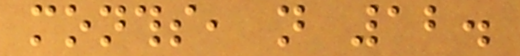months, not 12.
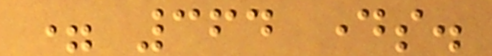= 364 days.
